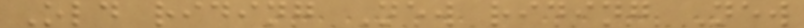Old riding New riding New
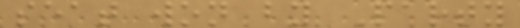seat won by Party
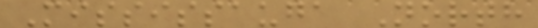Mississauga North
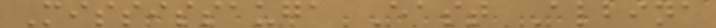Mississauga East Albina
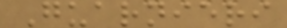Guarnieri
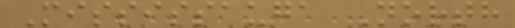Mississauga North
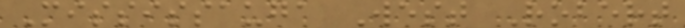Mississauga West Robert
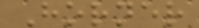Horner
